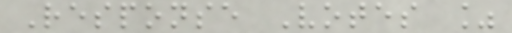Response Votes %
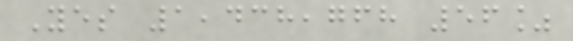Yes 1,438,768 56%
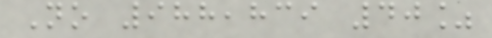No 988,839 40%
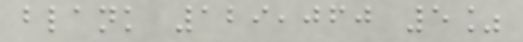blank 129,060 5%
